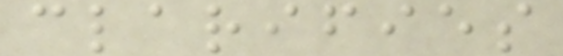clarifies
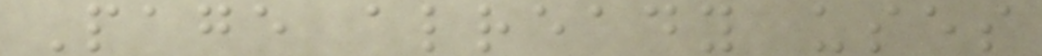Page already uses
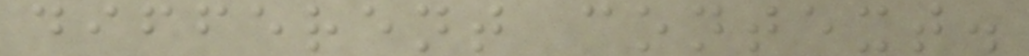different context.
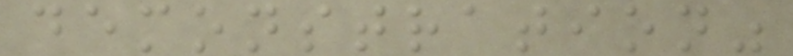demonstration"
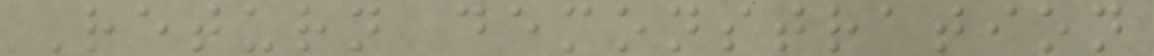Return demonstration
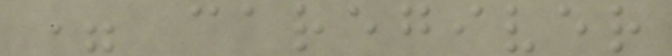= caregiver
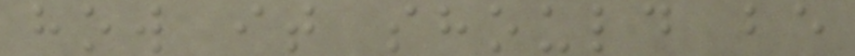how it should be
